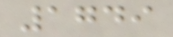1749
